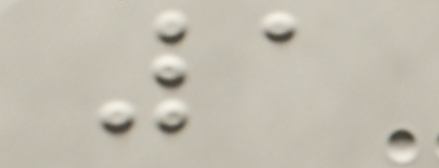1
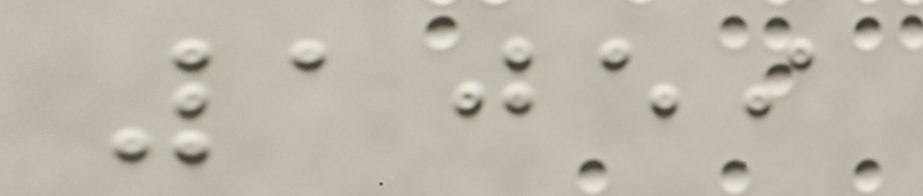1059
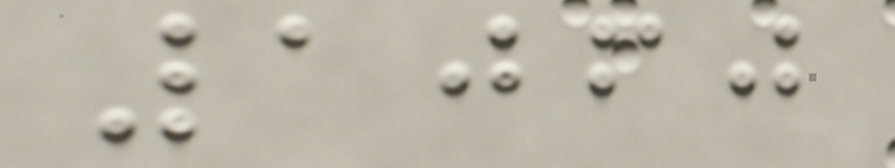1060
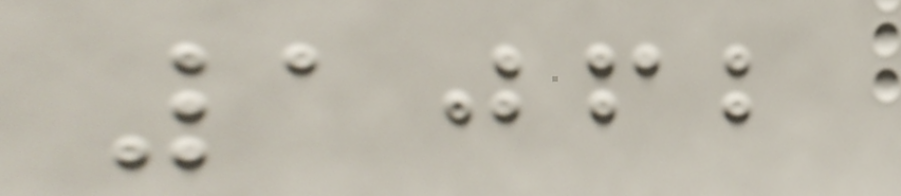1062
